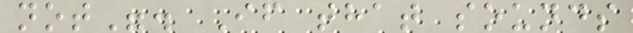not". If that sounds
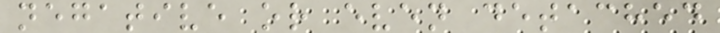negative or even detached
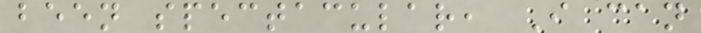been spectacular, I can
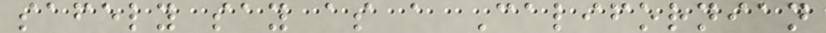safely say as a Californian
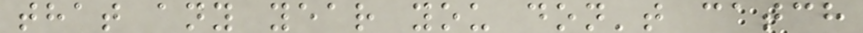that any year you don't catch
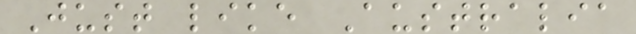Just like Australia
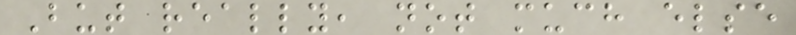But really, not much else
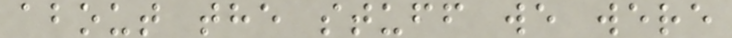about the stuff we were
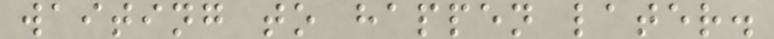waiting to happen later.
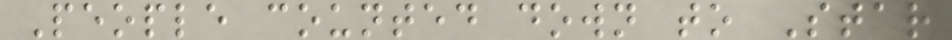People counted down to Star
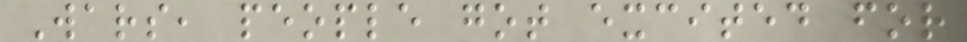Wars, people got excited for
